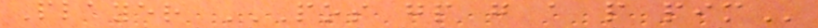Player POS GP G A P PIM
